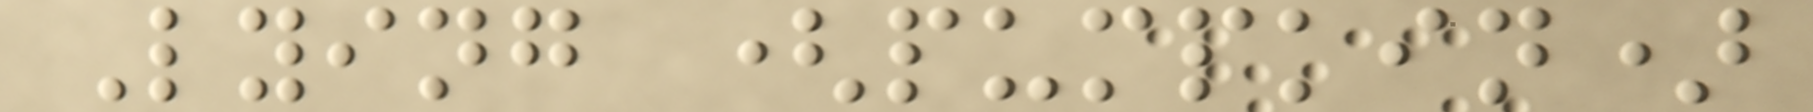Lying (pumpkin)
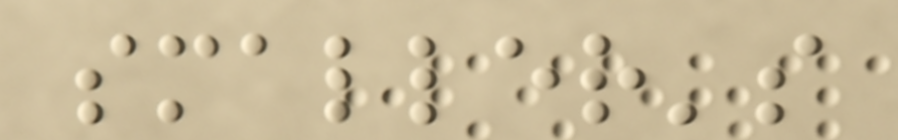smaller's
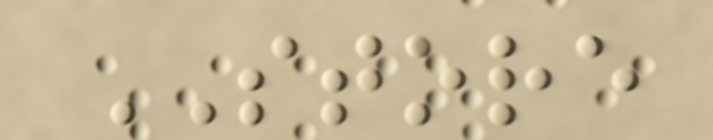STORE
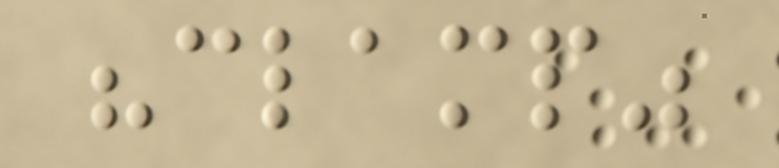"clamp"
